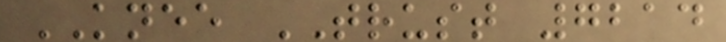KNEE TRUST 7214
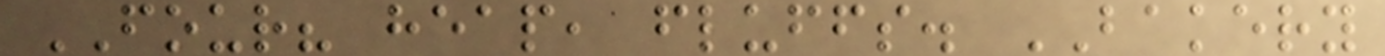FOUR? heap, fluffs. BAKERY
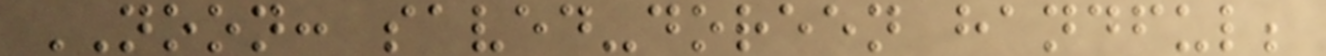NOON: saved-doreen handful;
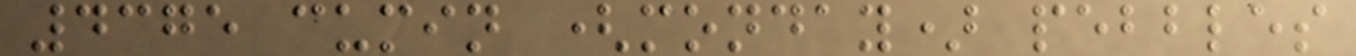4375 cumin (monday) pebbles
